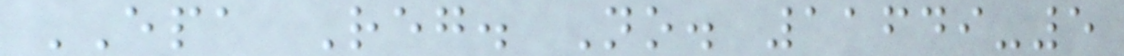EPA Reg. No. 11649-5
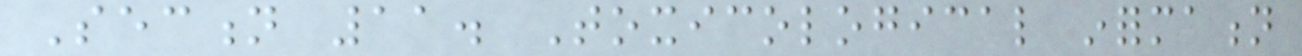Section 11. Toxicological information
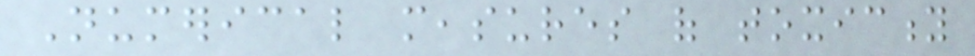Numerical measures of toxicity
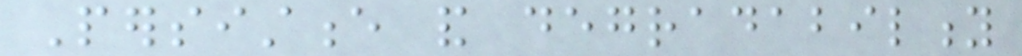Persistence and degradability
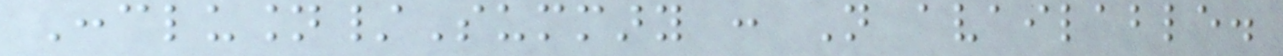Conclusion/Summary : Not available.
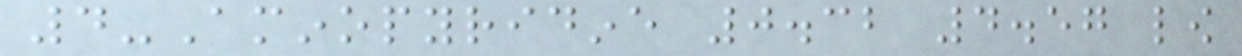4-Aminopyridine 0.32 4.57 low
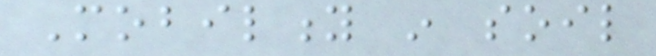Mobility in soil
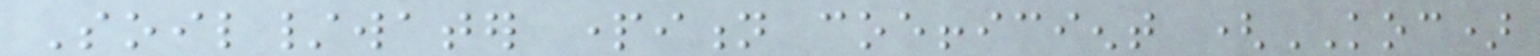Soil/water partition coefficient (KOC)
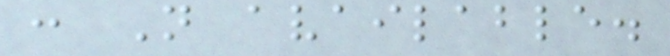: Not available.
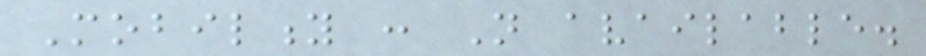Mobility : Not available.
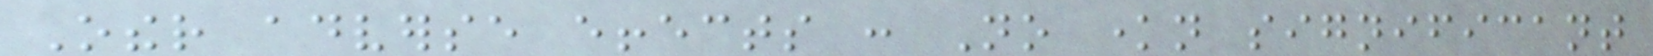Other adverse effects : No known significant
